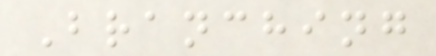Branching
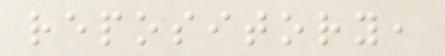repository,
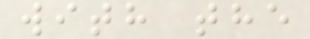with the
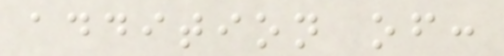addition of:
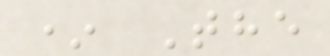* The
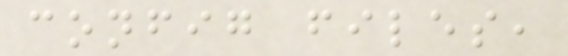config files,
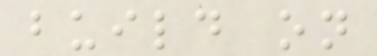build on
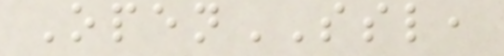OpenSSL,
